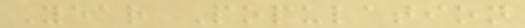Year Population
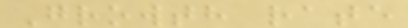Growth rate
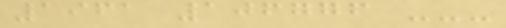1961 106776 ---
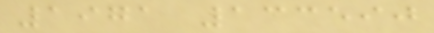1971 133590
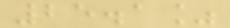25.1%
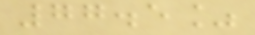77.5%
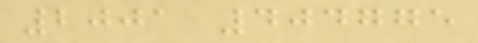2001 404775
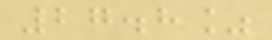27.8%
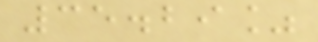35.29%
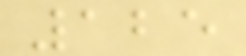125
